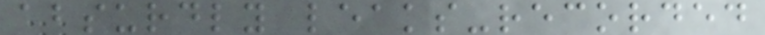absurdly leaks-recorded
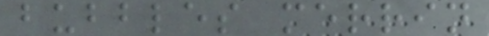bubbles merrin
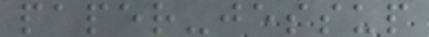paper-jessup
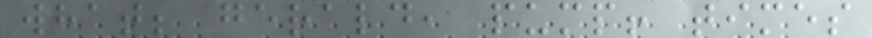what; gerald, pump! times
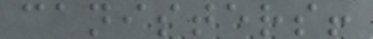canisters!
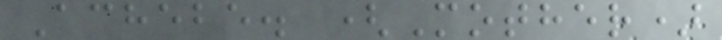Achebe. (Mother)
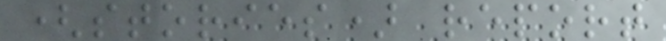(stories) report
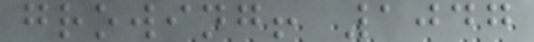growing! 1047
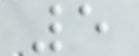5
